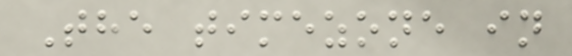The timezone in
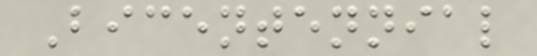Bicentennial
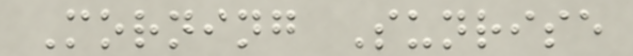Morning Sunrise
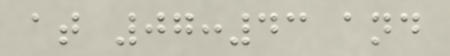at 07:43 and
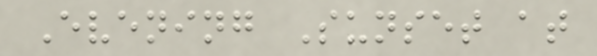Evening Sunset at
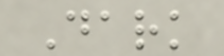Dark
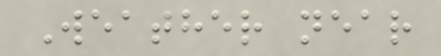Weather near
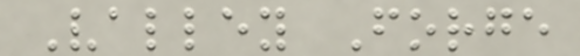Valley Forge
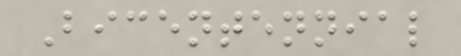Bicentennial
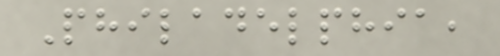Philadelphia,
